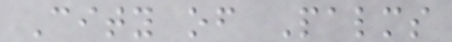City of Palms
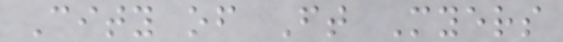City of Ft Myers
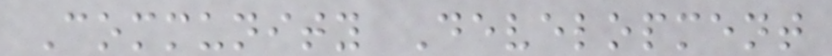Community Development
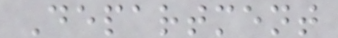Department
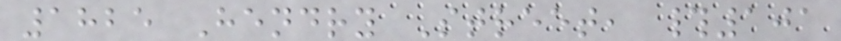1825 Hendry Street, #101
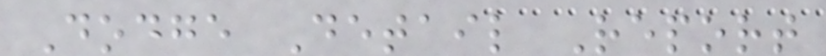Dodge Detail Report
